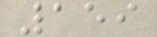159
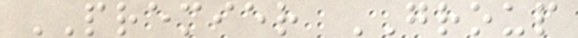PREMIER GROUP
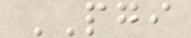PGI
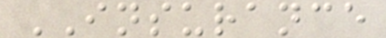INSURANCE
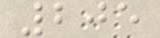205
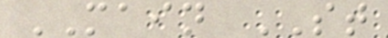MAIN ST
